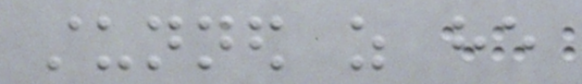stunned as he
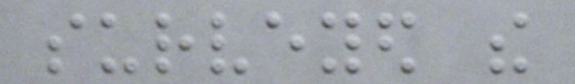surveyed the
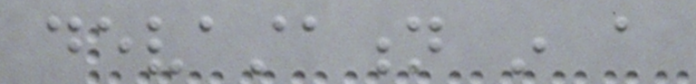devastation in a
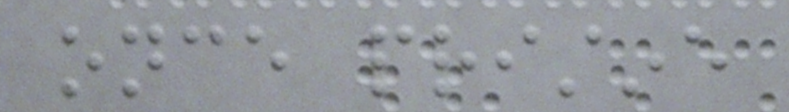once pristine
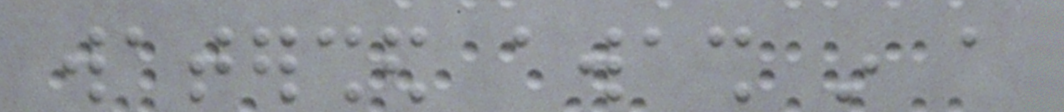watershed awash in a
